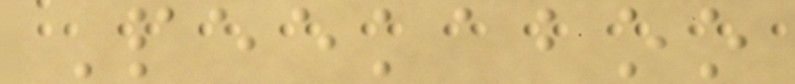Peekaboo
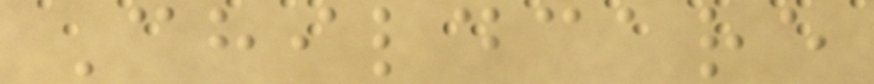Childcare
